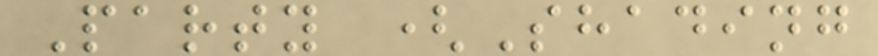Party (Shading
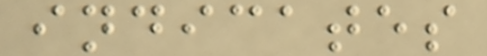indicates
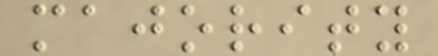majority
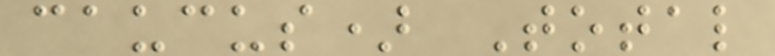caucus) Total
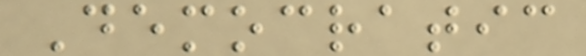Democratic
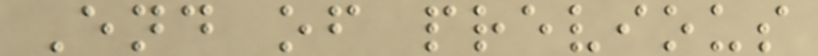End of previous
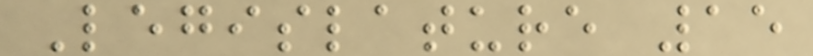Legislature 15
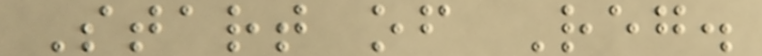Start of Reg.
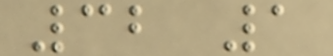32 1
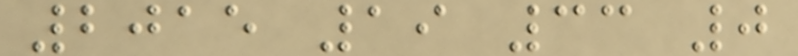2015 19 33 0
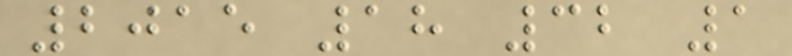2015 18 32 1
